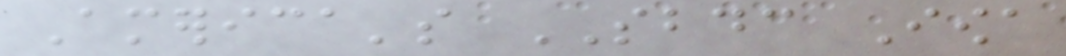America's SBDC Iowa
